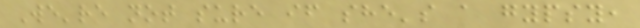We're not sure if she's a gypsy,
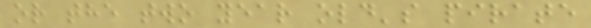or the two year old's pirate
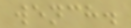wench.
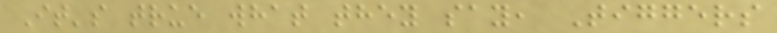It's true what they say, Tiggers
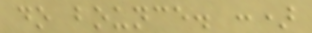do bounce. :)
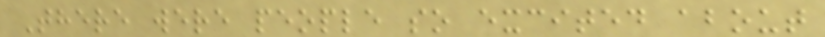There were people so excited about
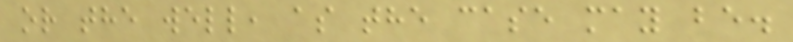or the well, as the case may be.
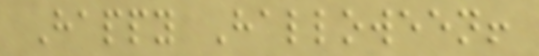Happy Halloween!
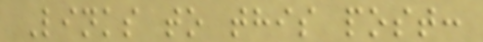Links to this post:
